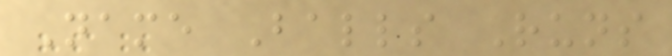Name Balls Runs
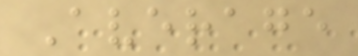Average
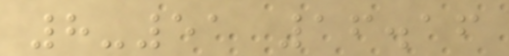8-51 16.16
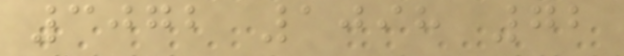3072 1098 72
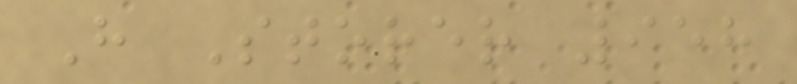H Storer 958
